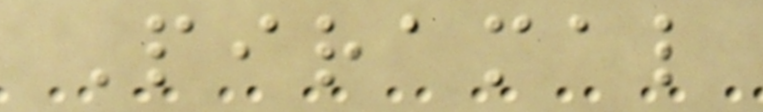Piramal
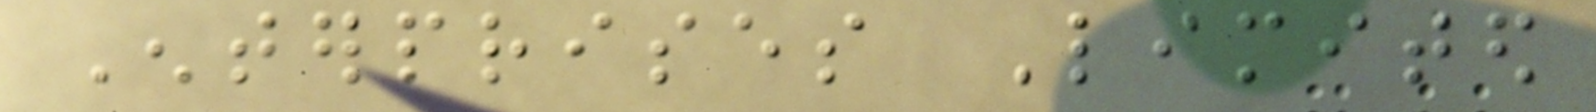Enterprises Limited
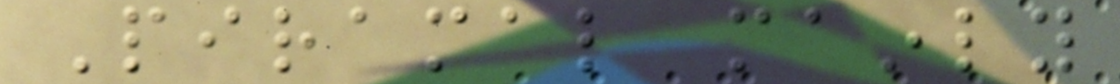Piramal mainly
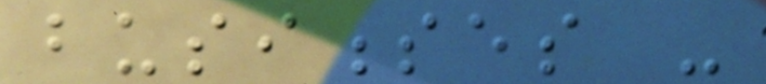businesses -
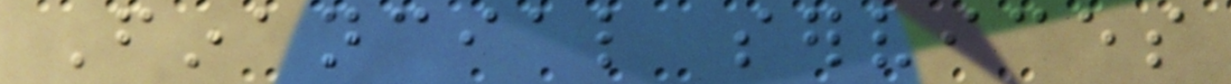Financial services
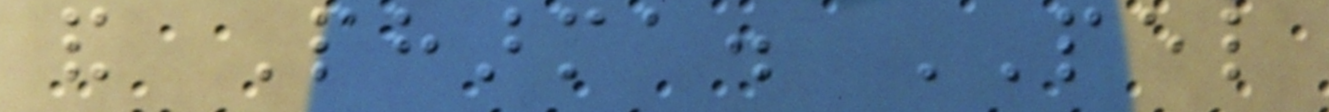and Pharma. PEL
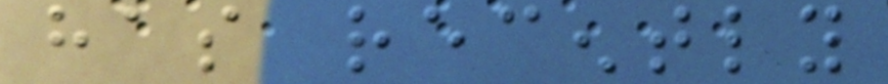has recently
